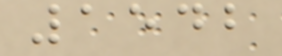1542
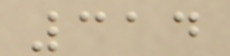314
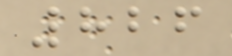826
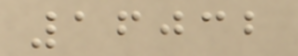16032
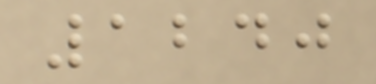1240
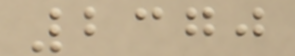2370
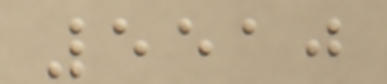5510
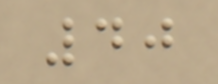40
